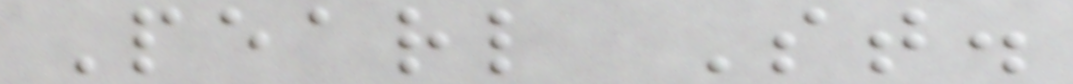Pearl St.
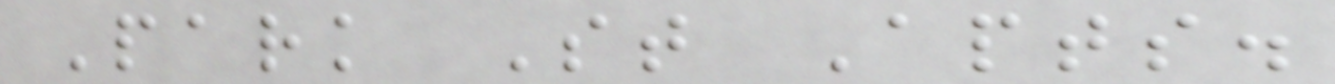Park St Apts.
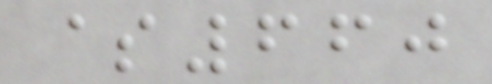$660
